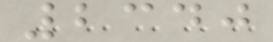2340
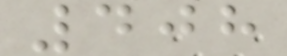408
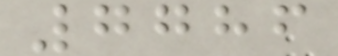7786
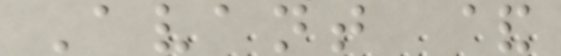Avant &
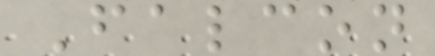Falcon
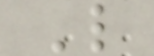L
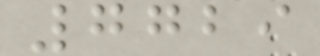7729
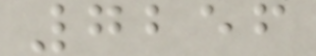7256
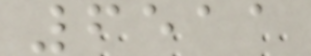6511
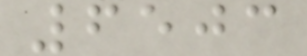6503
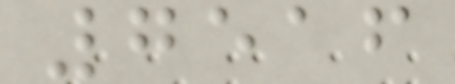7516
